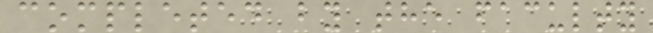completed by the faculty
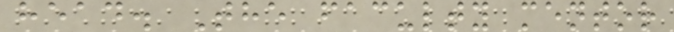head. The faculty mentor
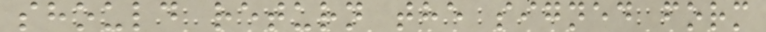should return the signed form
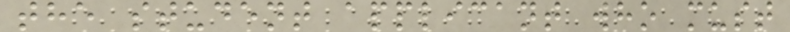the student applicant who must
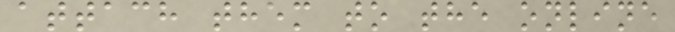attach them to the online
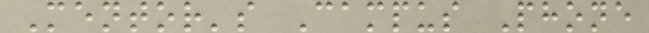Mentor's Campus Phone
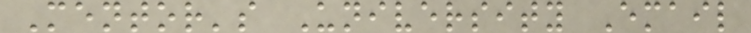Mentor's University Email
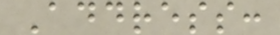Address:
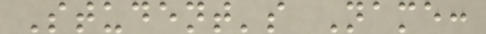Student's Name:
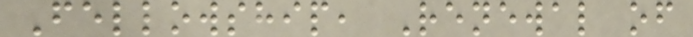Fellowship, Renewal of
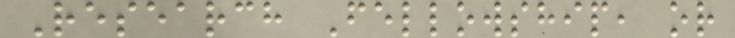Research Fellowship, or
